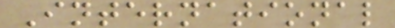International
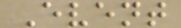Event
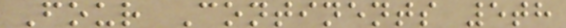Four Continents 5th
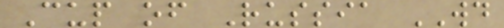Cup of Russia WD
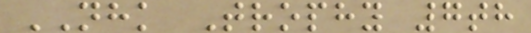NHK Trophy 7th
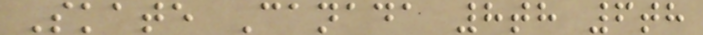Skate Canada 8th 6th
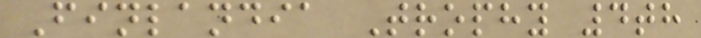Finlandia Trophy 4th
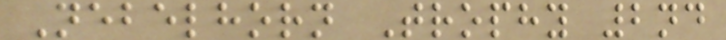Nebelhorn Trophy 2nd
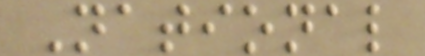National
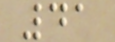41
